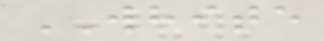WHITE
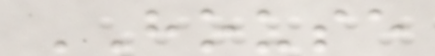HOUSE
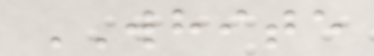WHITE
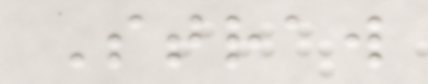Straw
